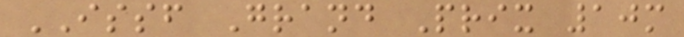ISSF Grand Prix 10m
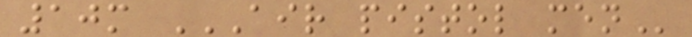10m AIR PISTOL MEN
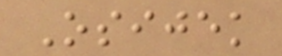Osijek
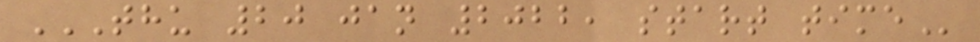THU 20 JAN 2022, START TIME
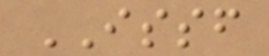ISSF
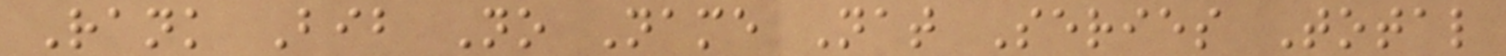Rank Bib No Name Nat Series Total
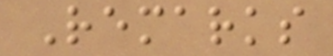Remarks
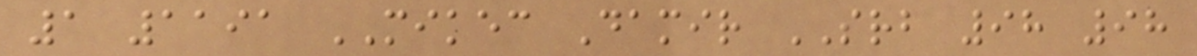1 1191 MIKEC Damir SRB 98 98
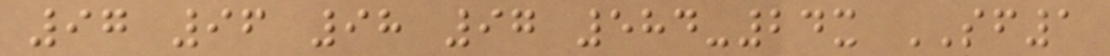97 96 98 97 584-24x SF1
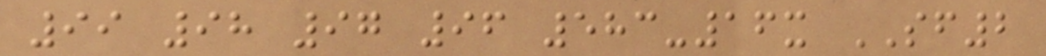99 98 97 96 583-16x SF2
